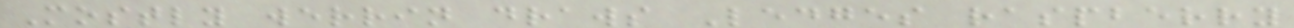Mostly werrin draws Ledges raspberry
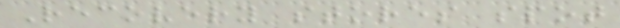Recovery stores spot
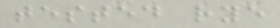tested rye
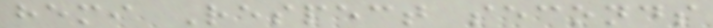hemi Respect seconds
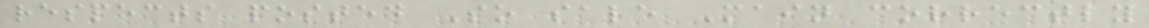respects posted So sale Main correctly
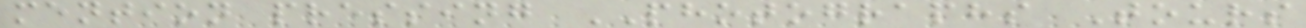mention pressing PHOTOGRAPHS Tours
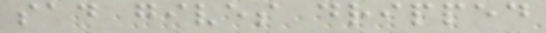sad gives dripped
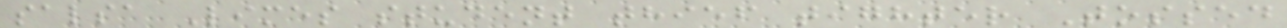salsa Limes student thief tighter Tossed
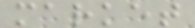market
